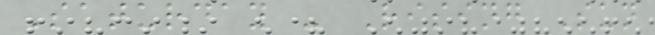Saturday - Rising Sun
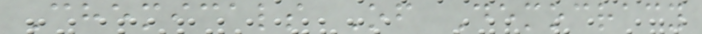Chemicals Of Democracy
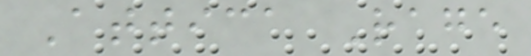Attica Rage
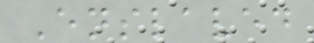Enslaved
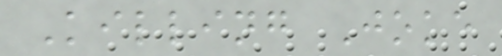Killing Joke
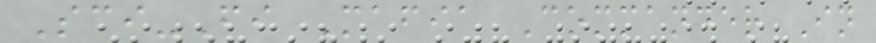Sci-Fi Mafia Commander In
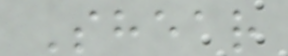Shear
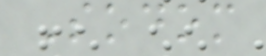Sodom
